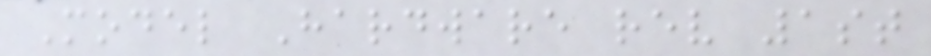Model Hardware rev 1st
